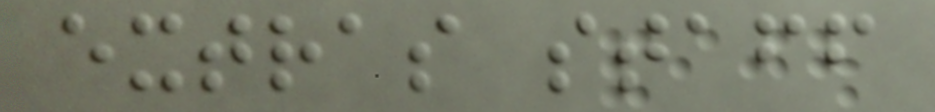extras staff
